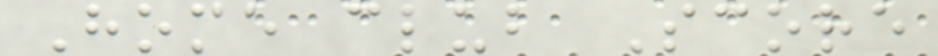Home club Score
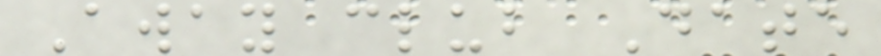Away club Date
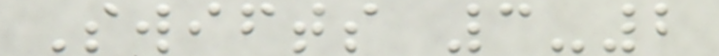Swifts 3-2
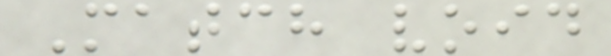Match void
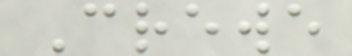Crewe
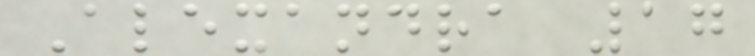Alexandra 17
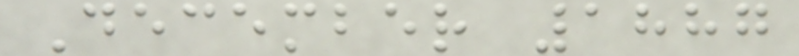December 1887
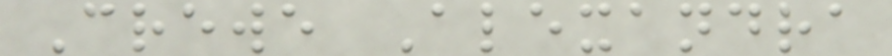Crewe Alexandra
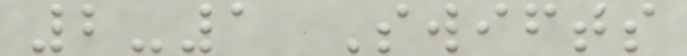2-1 Swifts
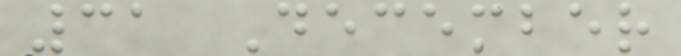31 December
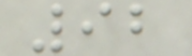92
